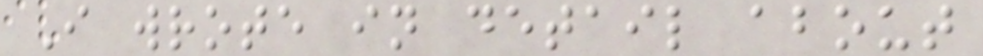I wrote in detail about
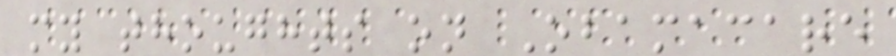my thoughts on Obamacare
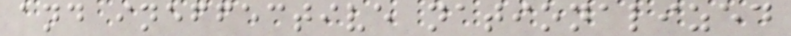and ineffective nationalized
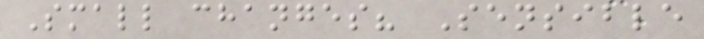Small changes? Sensible
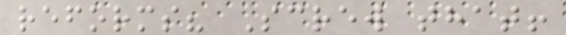reforms? Screw that!
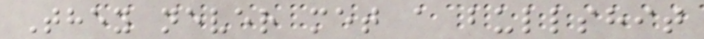They never met a bullshit
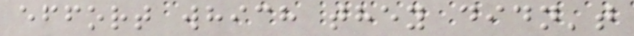effort which they didn't
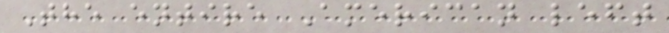The entire American left
